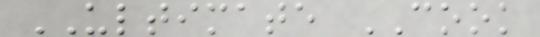ULTIMATE COOK
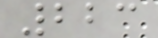223
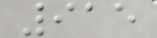915
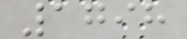1798
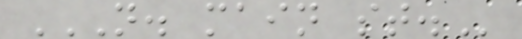N. MAIN ST.
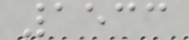1533
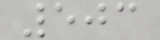503
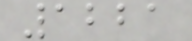1221
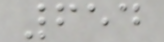654
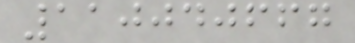110040667
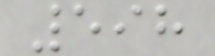598
